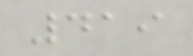419
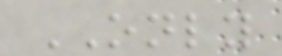ONLY
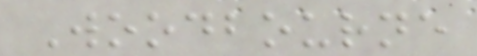Woodbourne
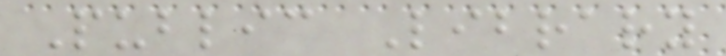Public Library
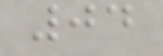04
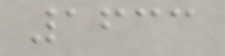1633
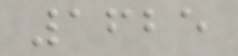1625
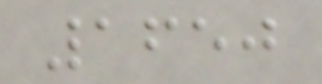1650
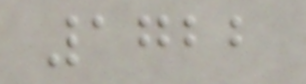1722
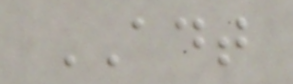ADT
